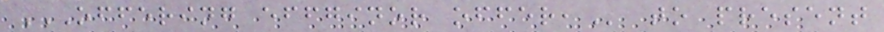OFFERING EFFGINOR OFFER, to present
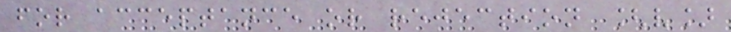for acceptance or rejection [v]
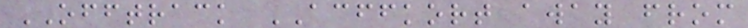OFFTRACK ACFFKORT away from
